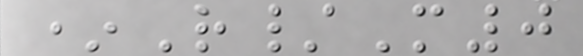*R/M0
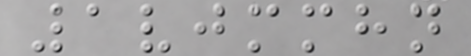1vjmmhn
